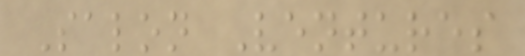Salon Ventures
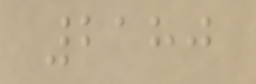2180
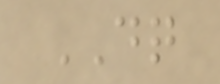DQ
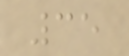35
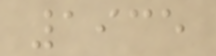1935
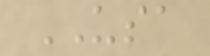USA
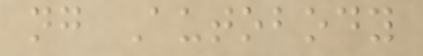ng Autobody
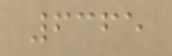6365
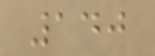140
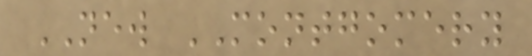NEW MONTGOMERY
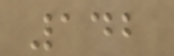142
